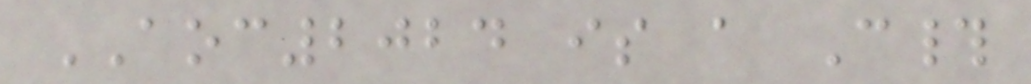AOC2024 is a C#
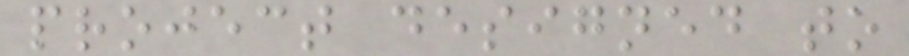project designed to
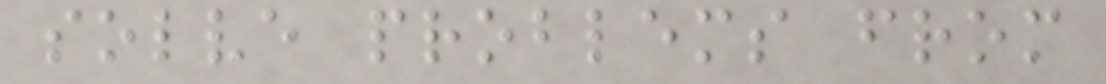solve problems from
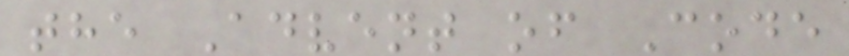the Advent of Code
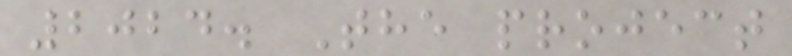2024. The project
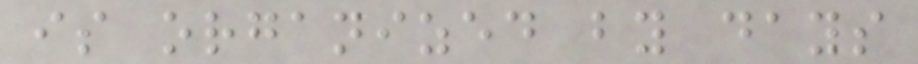is organized by days
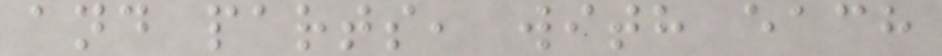and parts, with each
